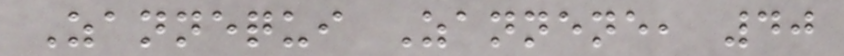Zannequi Zannene, 40
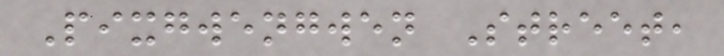Pixgwengwen Street,
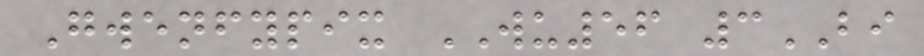Gwenfypix WU56 3BI
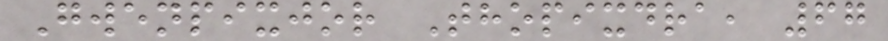Gwenpixjor Thopixdra, 67
